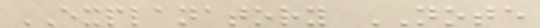EXPLANATORY NOTE
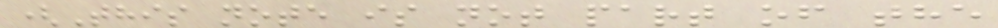(This note is not part of the
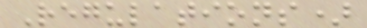Regulations)
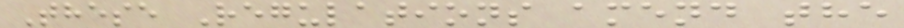These Regulations amend the
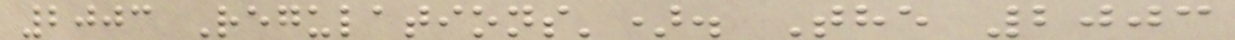2003 Regulations'). The 2003
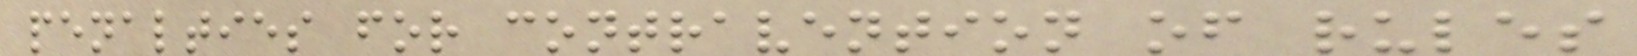penalties for contravention of rules
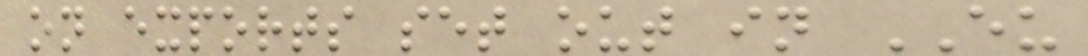on exports set out in EU
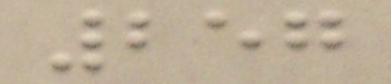257
